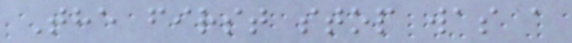The first stop was a
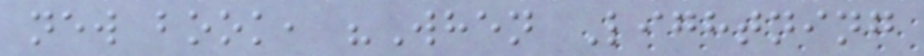new book, "When Lightning
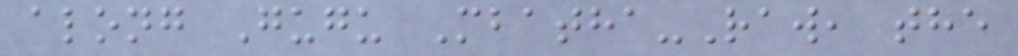along Gugu Mbatha-Raw, the
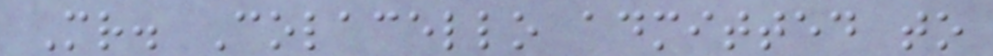Mr. Colacello admitted to
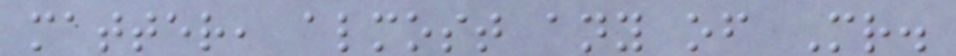matter, almost any of Mr.
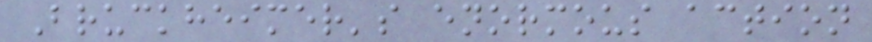Bruckheimer's enormous action
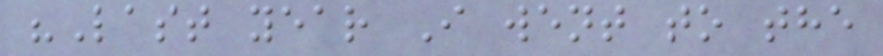"Last year I went to the
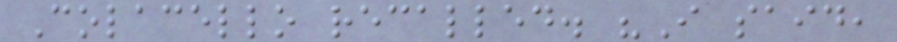Colacello recalled. "I said,
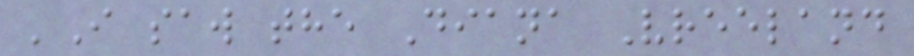'I saw the Diana Vreeland
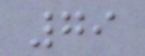79
